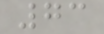73
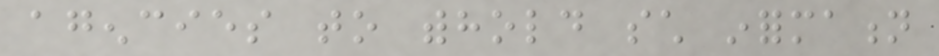agencies to withhold such information
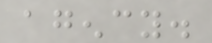agency.
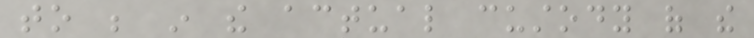to be in the actual custody of the
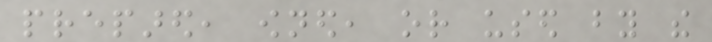prepared, owned, or used by the
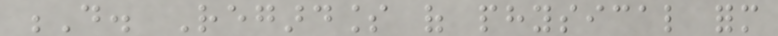D. Regardless of physical form
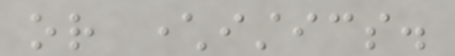or characteristics.
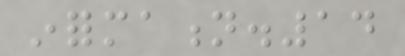information.14
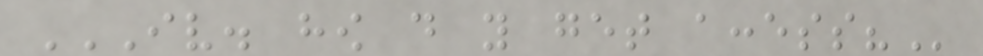IV. HOW DO YOU GET ACCESS?
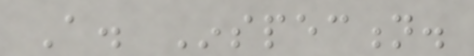A. Inspection.
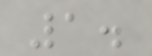1.
